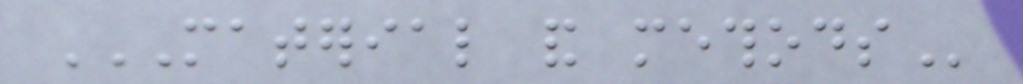MATERIAL AND METHODS
